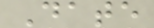Date
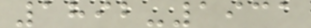1892-1931
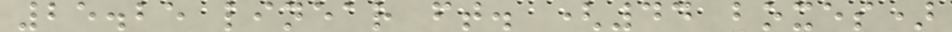25.25 linear ft. (44 boxes)
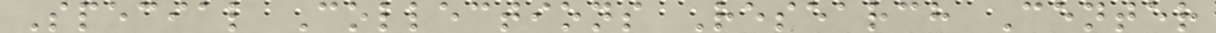Special Collections Research Center
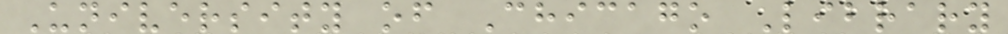University of Chicago Library
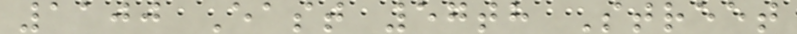1100 East 57th Street
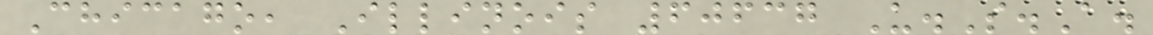Chicago, Illinois 60637 U.S.A.
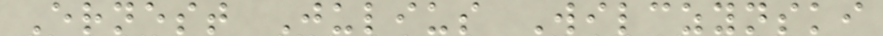Ernest Julius Wilczynski
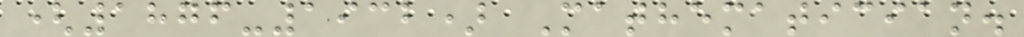(1876-1932) Mathematician.
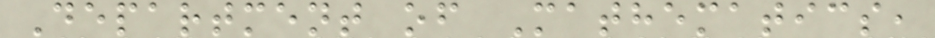Department of Mathematics,
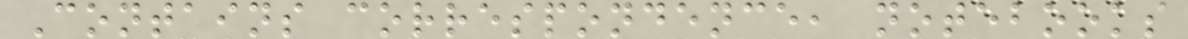Contains correspondence, notebooks
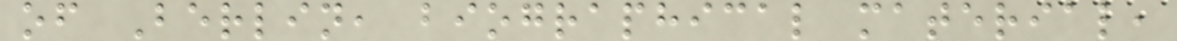of Berlin, biographical material,
